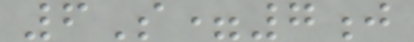6S=7j
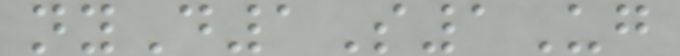nyD1S1Ug
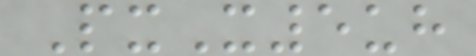PxX5uh
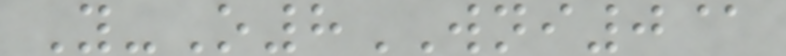Y-O8WNI0@
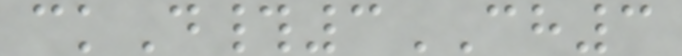ckD#3CH3
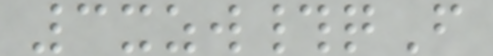3xzw#qF
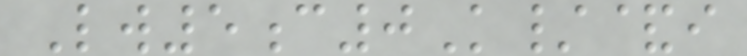Lw5c0K/&i
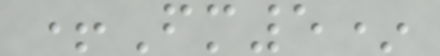+Fm5*
